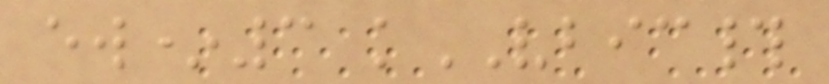ew*3 kVBIC#
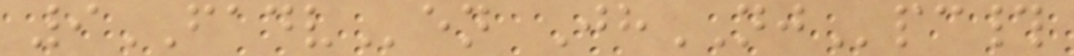9FADVen JhNJpc#
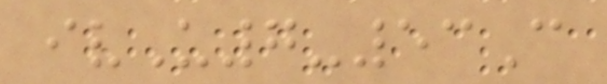ivU7-53C
